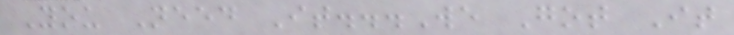You Need It...We Got It
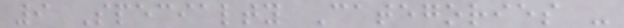9 Specialty Categories -
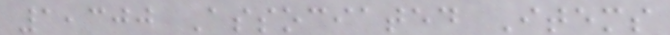1,300 Associated Items
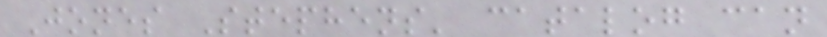Jones Stephens' catalog can
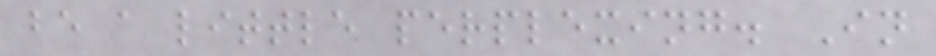be a little perplexing. In
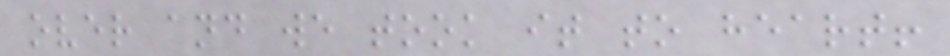over and we took it to heart!
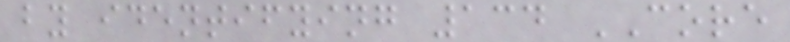by identifying 134 CORE
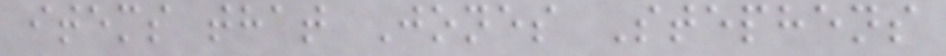items that Jones Stephens
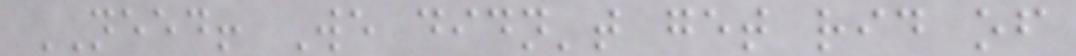NEED! We didn't get rid of
